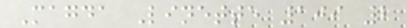Magda Linette 109 2
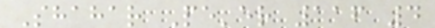Shahar Pe'er 116 4
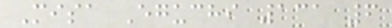Misa Eguchi 131 6
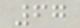67
